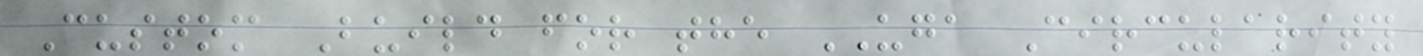Custom Build for the UGA Circularity
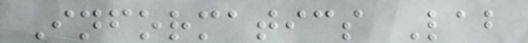Informatics Lab
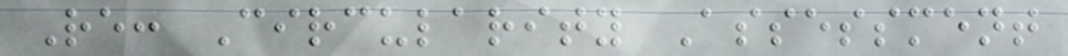Re: Circularity Assessment
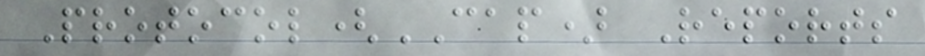Protocol(CAP) Reports
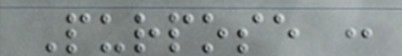Purpose :
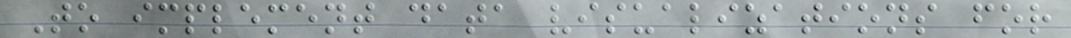To implement data visualizations for
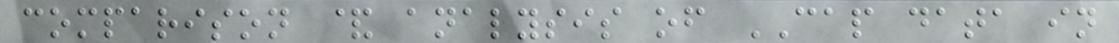comparison & analysis of CAP data in
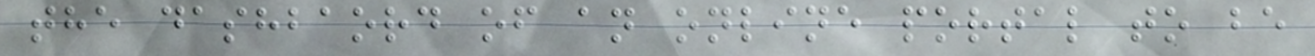the dashbaord of an online portal to be
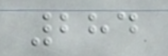284
